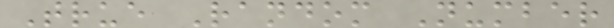True Random Number
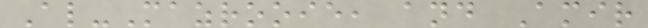Al-Mazrooie, and Amir
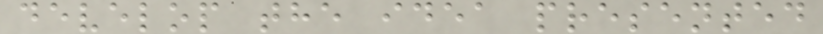develop the idea presented
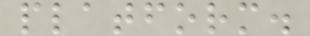platform.
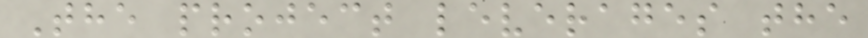The project leverages the
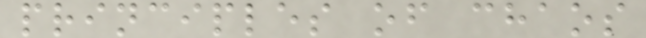principles of chaos
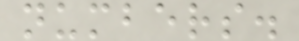numbers.
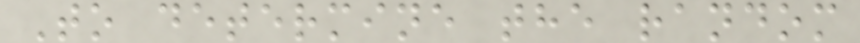To determine the random
